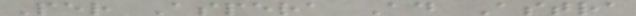Per Aspera Ad Astra
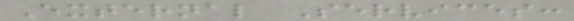External Services:
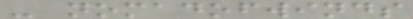- nomadofwinds
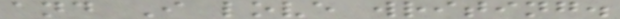and I love writing.
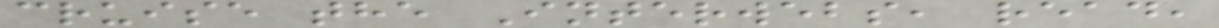cruise the Interwebs, read,
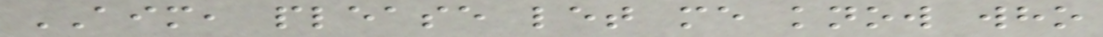AIM, please let me know who
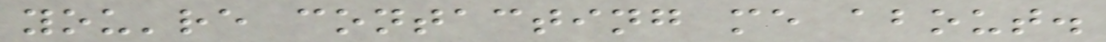you're contacting me about.
